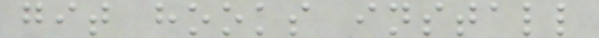git hooks install
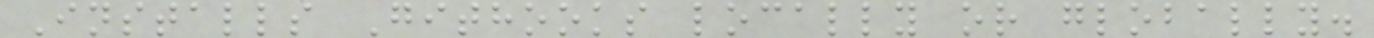Installs Githooks locally or globally.
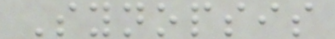Synopsis
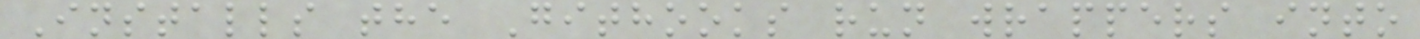Installs the Githooks run wrappers into
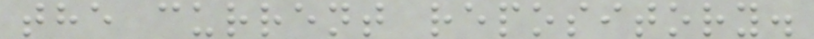the current repository.
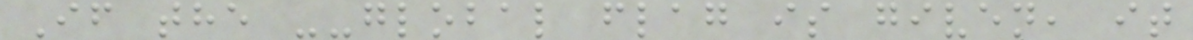If the --global flag is given, it
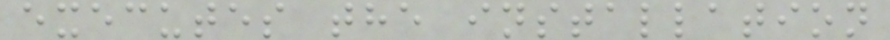executes the installation
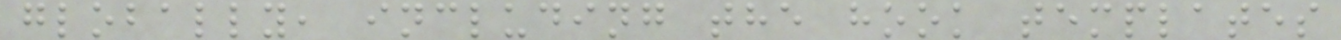globally, including the hook templates
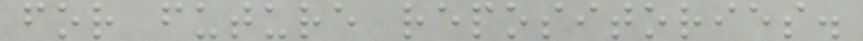for future repositories.
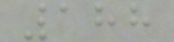188
